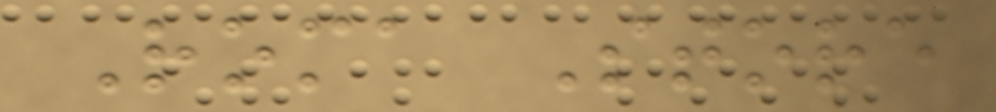Roma Store
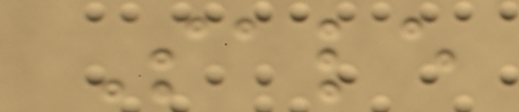Sale
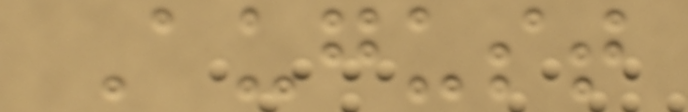August
